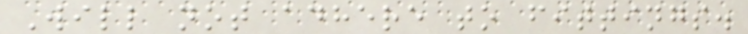Will not adhere to fittings.
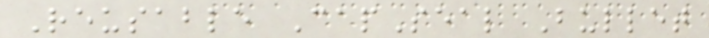Reusable CapSeal Bullet
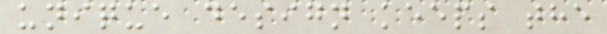unique design keeps the
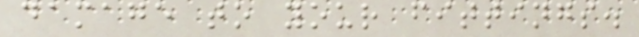damage to your fittings.
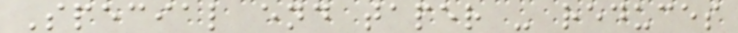Special end taper - reduces
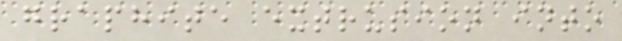graphite extrusion into
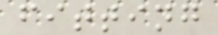fitting
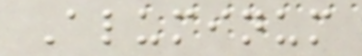Aluminum
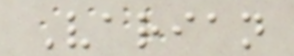Varian
